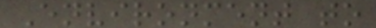Environment to
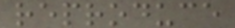reproduce
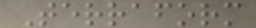Terraform
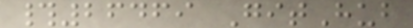#26469 GitHub
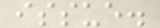issue.
